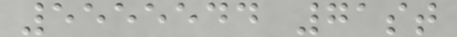5555544 71st
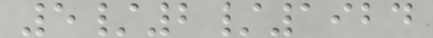5/2/1924
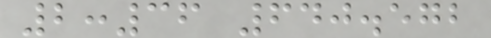2:36 640.572
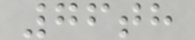76th
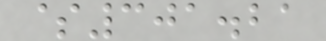$301.21
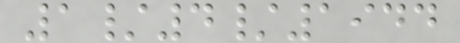1/4/1944
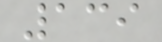139
